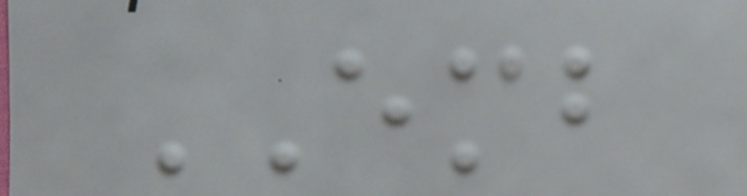EMB
